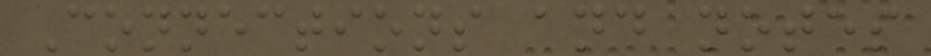Connections and notes
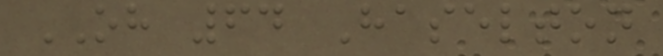OH 64 Haselton
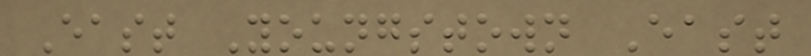East Youngstown East
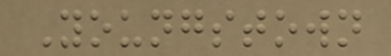Youngstown
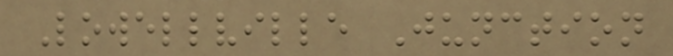Lowellville Junction
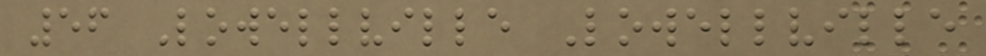56 Lowellville Lowellville
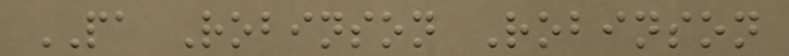PA Robinson Robinson
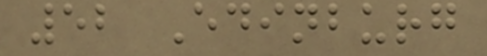52 Edinburg
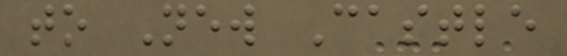to New Castle
